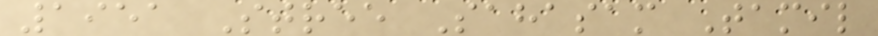1951 Stree Sahasam Tamil
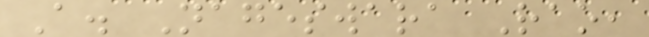A. Nageswara Rao,
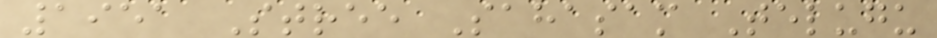1951 Stree Sahasam Telugu
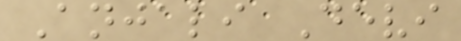Anjali Devi
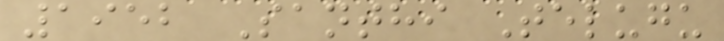1952 Santhi Telugu
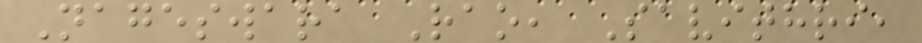Nageswara Rao, Savithri,
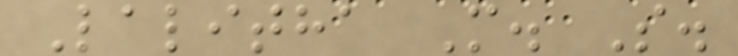Lalitha M. S.
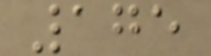175
